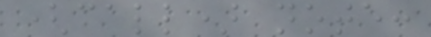(call) note:
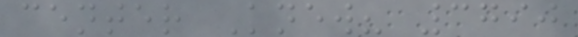center Knew? 3790
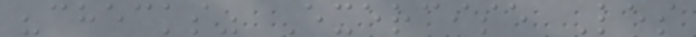"checks" Exercise Les
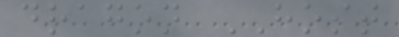dragon HOST
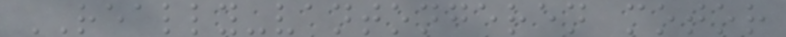REALLY-vantongeren motor
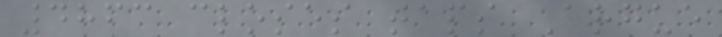4863 closes taps Argue
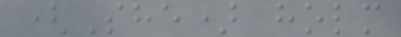(She) holm
